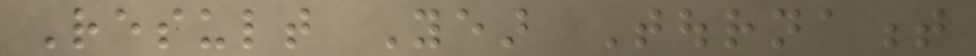Result Year Tournament
